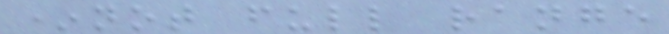*not full range
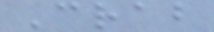Crab
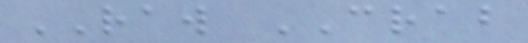RAW CRAB
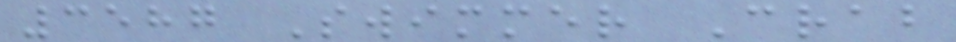3587 Swimmer Crab
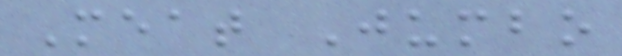Meat Jumbo
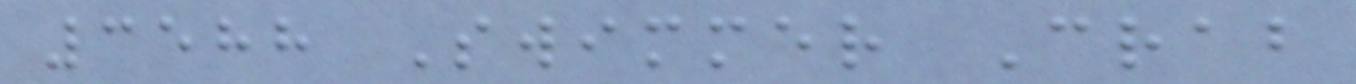3588 Swimmer Crab
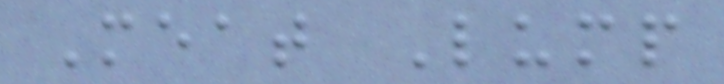Meat Lump
